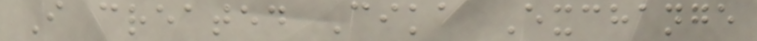I created Cika Exchange
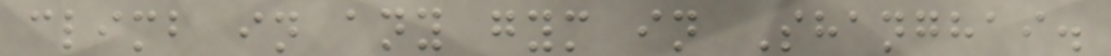climb in any gym in Shanghai.
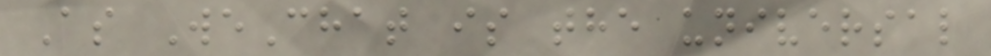As WeChat is the universal
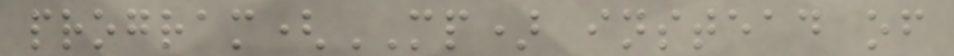program(MP) instead of
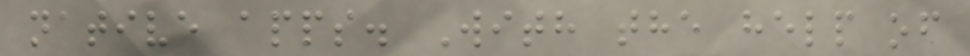native apps. With the help of
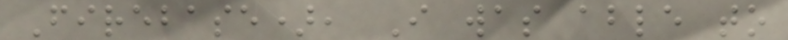Firebase), I was able to
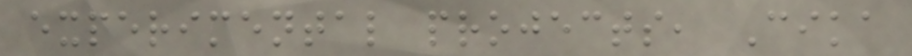experimental projects, Cika
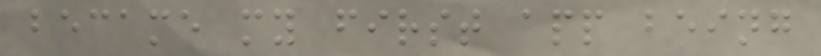became my first app being
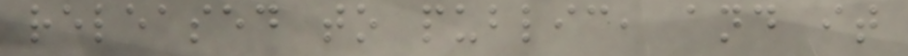released to public, and it
